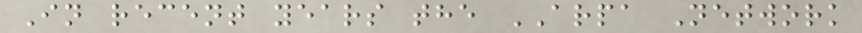In recent years the ARPA Network
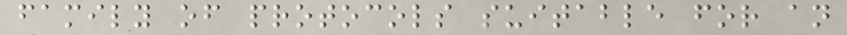family of protocols suitable for an
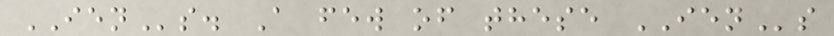IENs. A few of these IENs
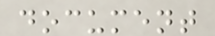document
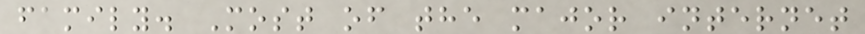family. Most of the major internet
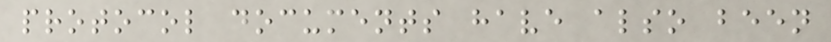protocol documents have also been
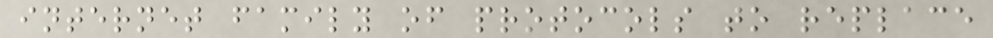internet family of protocols to replace
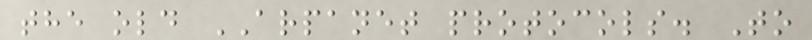the old ARPANET protocols. To
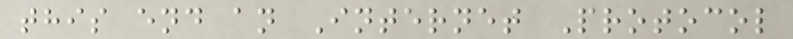this end an Internet Protocol
